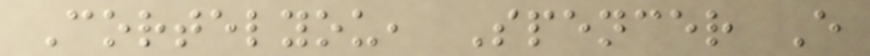Cortelyou, Spencer E
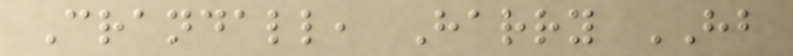Crandall, Harry HB
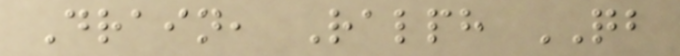Drain, Ralph QB
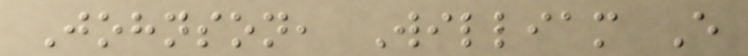Johnson, William E
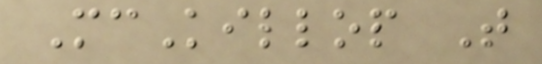McKillop T
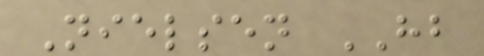Nielsen HB
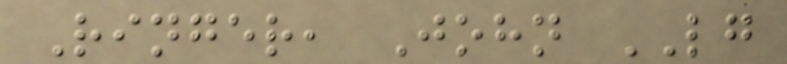Ringer, John LG
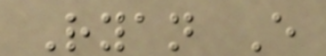Ryan E
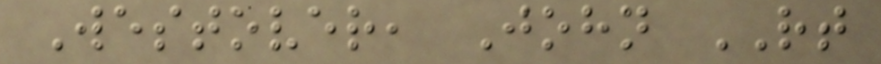Westover, John RT
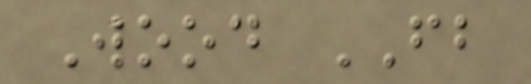Wood FB
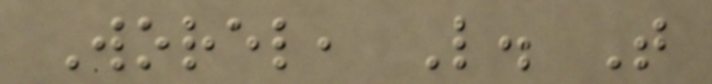Worel, L. T
